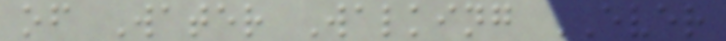of Water Walking EVER
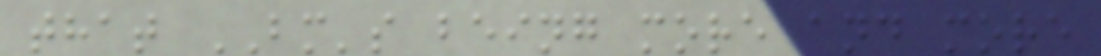that BM's being more and more
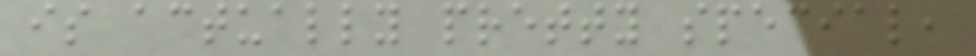is actually pretty special,
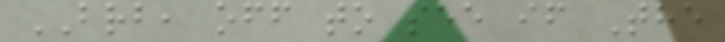BRB, off to see if The
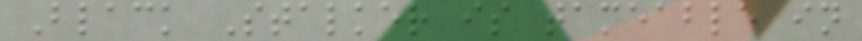Black Stalker is tameable in
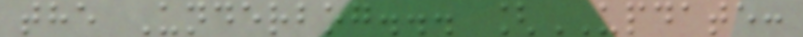the Underbog... [UPDATE:
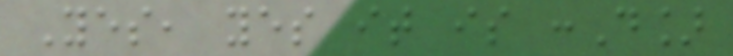Yes, yes it is :D]
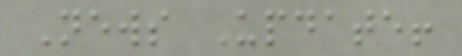News Update!
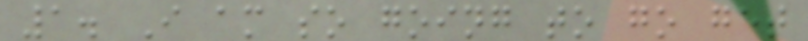1. I am so going to go get
